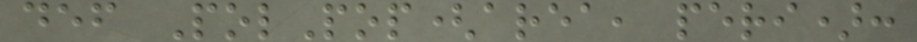def PolPop(area, peri):
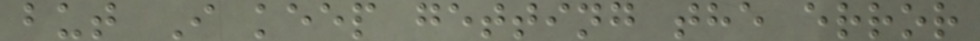but I keep getting the error
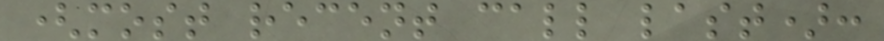(most recent call last):
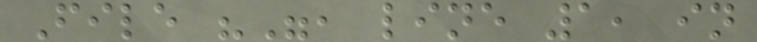File "", line 1, in
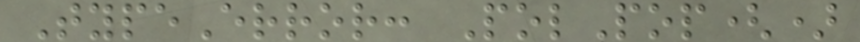TypeError: PolPop()
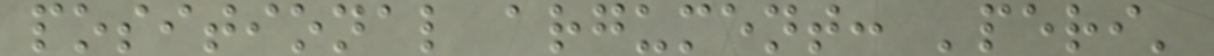positional argument: 'peri'
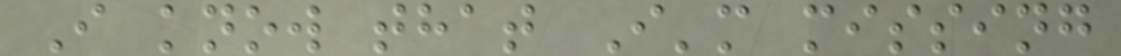I know that I'm missing
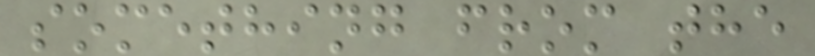something from the
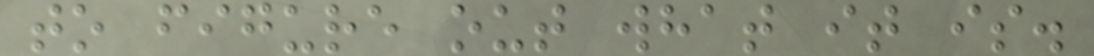to figure out what it is.
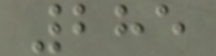285
